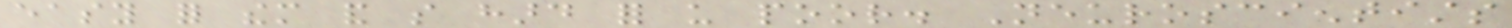easy for them and so hard for us poor. Neuroscientists
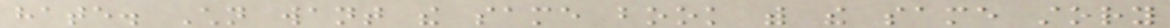hate. Children want the same book with the same story
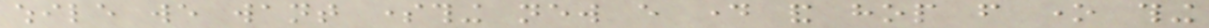while we want something new every day and hop from one thing
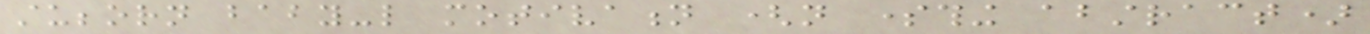stubborn baby-like motivation (not something abstract)
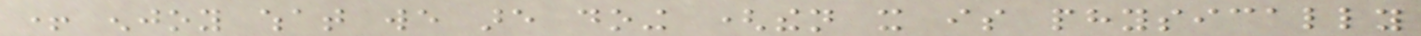+ enjoy what we are doing (then it is physically
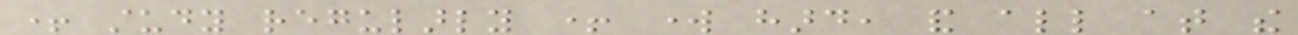+ study regularly + work hard, and all at the
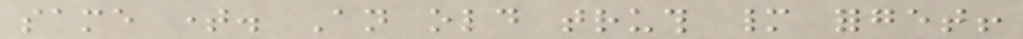same time. An old truth many forget!
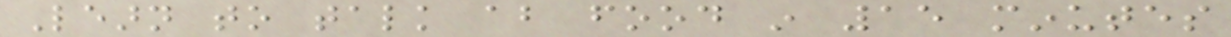Learn to talk about food in 15 minutes
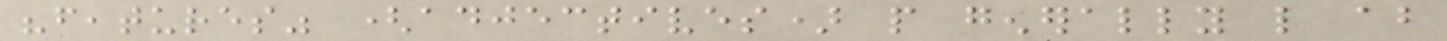"features" (adjectives) people generally like about
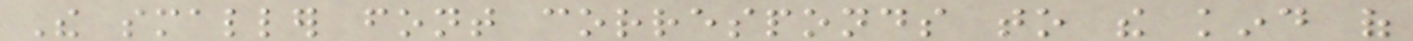The smaller font corresponds to the kind of
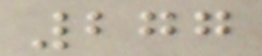277
